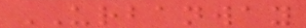URBANWAY
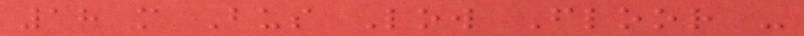18 m Bus Low Floor -
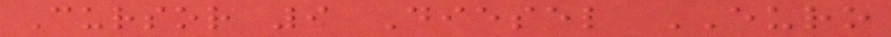Cursor 9 Diesel EURO
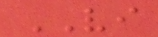VI
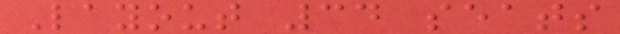Layout 34 seats
